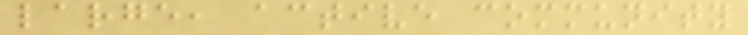large, active community
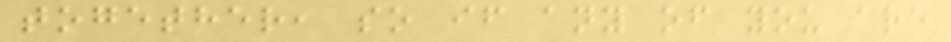together, so if any of you are
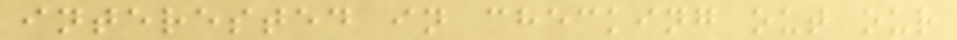interested in checking out our
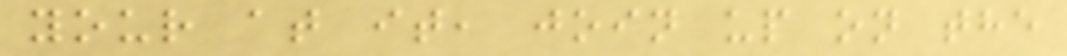your at it, join up on the
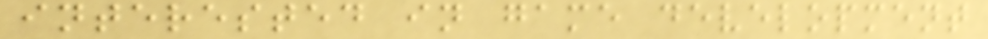interested in game development
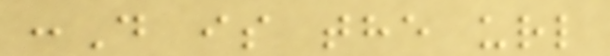:D is the url
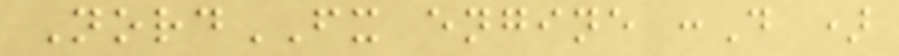NordFX engine :D )
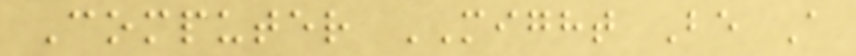Computer MIGHT Be A
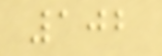102
